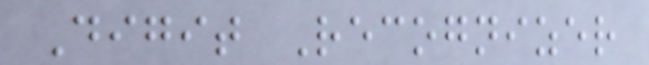Digit Recognizer
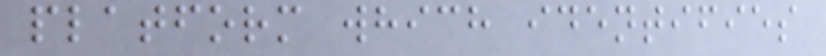platform which identifies
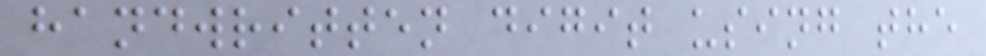handwritten digit using the
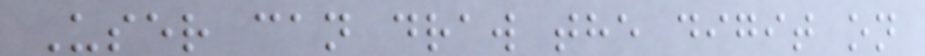User can draw the digit on
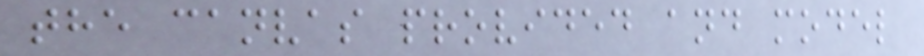the canvas provided and model
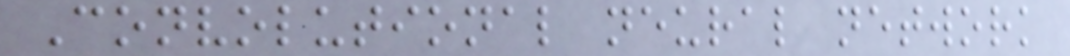Convolutional neural network
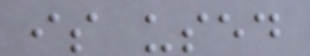is used
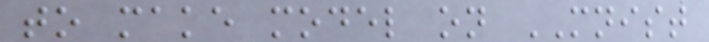to make model on MNIST
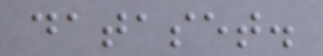dataset.
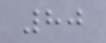80
